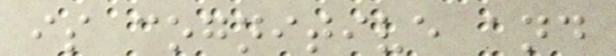is cognitive and
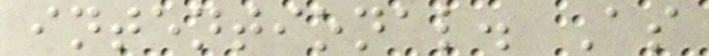intentional. As
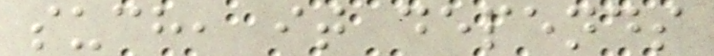such, it depends
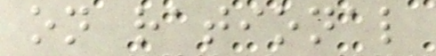on rational
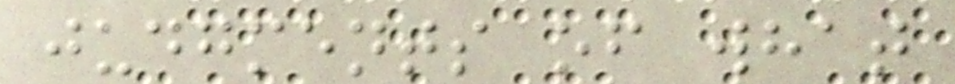judgments of what
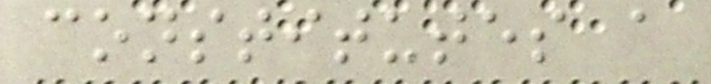constitutes a
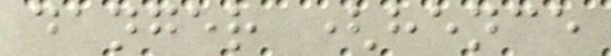danger (hence
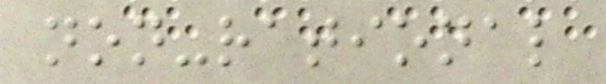non-rational
